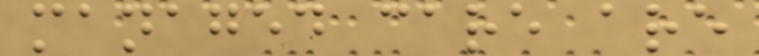managed care are
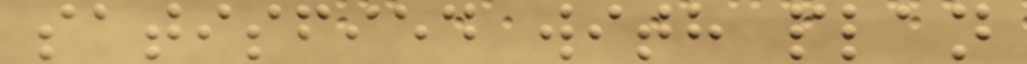satisfied with plan
